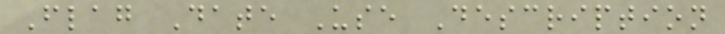Flag Date Use Description
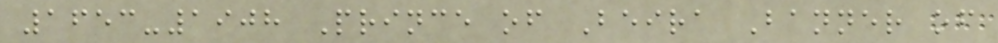1653-1908 Prince of Beira Banner of
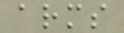arms
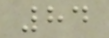84
